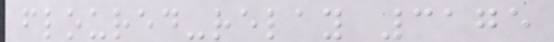floured-relay 3175
